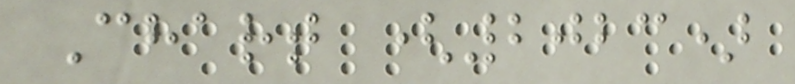Chart (2023)
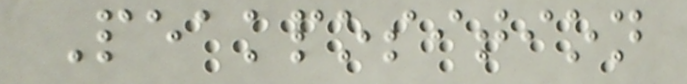Peakposition
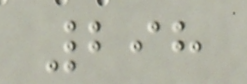298
